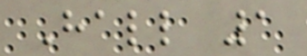Hall 1
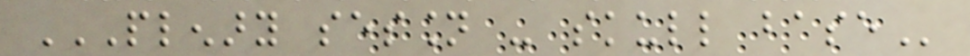PLENARY SESSION - SKULL BASE
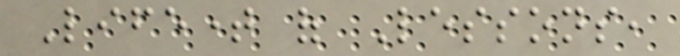Lifetime of Lessons,
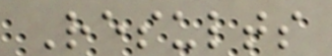Results
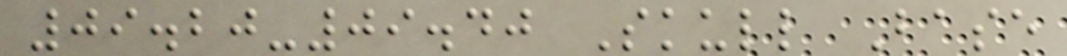09.20-09.40 Skull Base
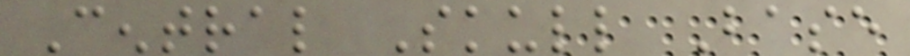Central Skull Base
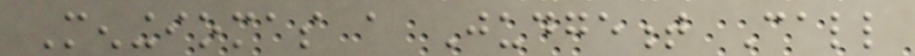Meningiomas a Judgement Call
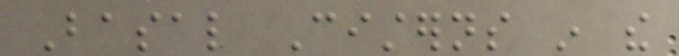Basal Cisterns in the
